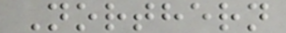Northern
